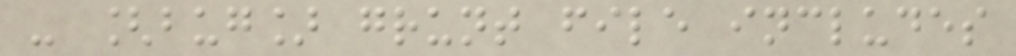- [bug] grunt file includes
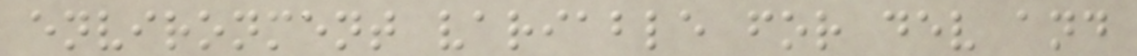environment variable for dev and
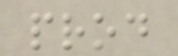prod
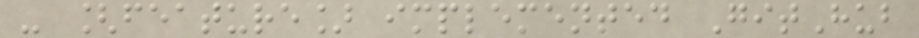- [feature] implemented GitHub
